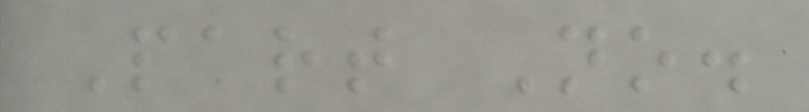Part No.
